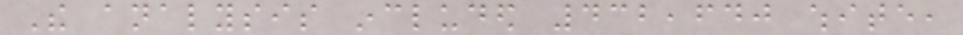The analysis included 432,640 white,
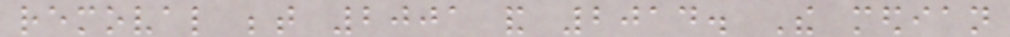removal between 2001 and 2014. The median
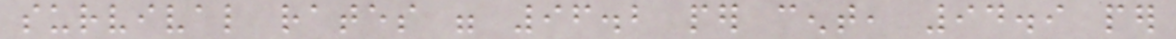survival rates were 96.2 per cent, 94.9 per
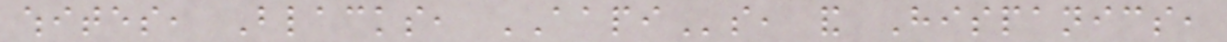whites, Blacks, AAPIs, and Hispanics,
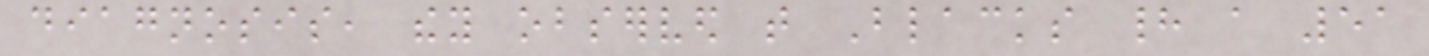diagnosis, they observed that Blacks had a 51
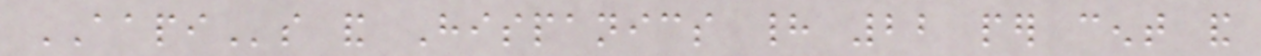AAPIs and Hispanics had 22 per cent and
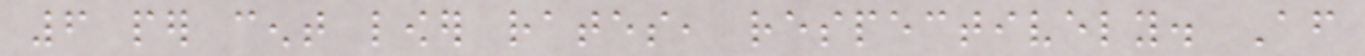6 per cent lower rates, respectively. After
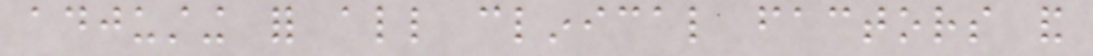adjusting for all clinical factors and
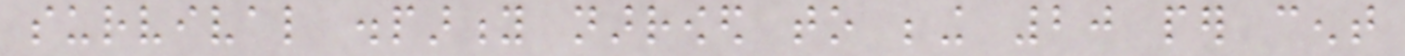survival disparity narrowed to being 20 per cent
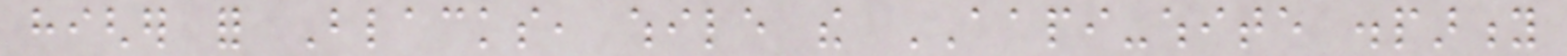higher for Blacks, while the AAPI-white disparity
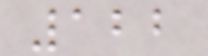122
